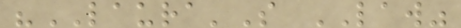"LAURA'S LAW"
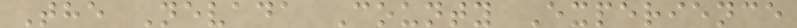The Nevada County Experience
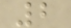2
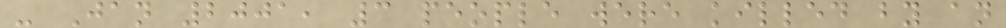- Jan 2001, 3 people were killed by an
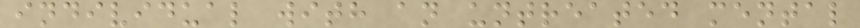individual with an untreated mental
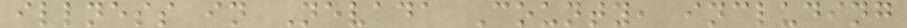illness in Nevada County, including
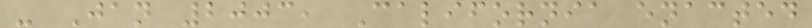- Jan 2003, California enacted
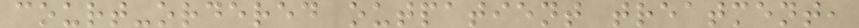court-ordered outpatient treatment,
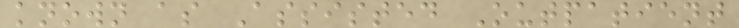known as Assisted Outpatient
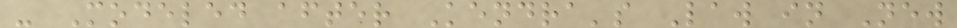- Modeled after Kendra's Law in New
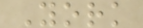York
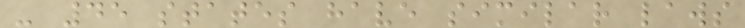- 45 states have similar laws
